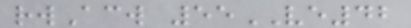rwAcw 55VE42
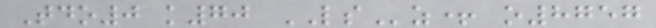Tdo0 k70 LSz+ o8757
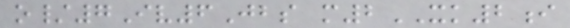o/7Iv6Jbs m2XK2i
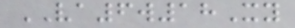VA6w18Xy
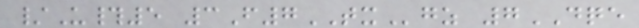/U#5 3F7TXgz 7DQE
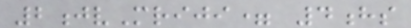2jvMriji= 4hs
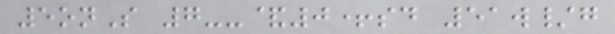5onS 7--&0+sd 51w/g
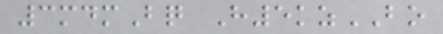3mdmBq H5kzBO
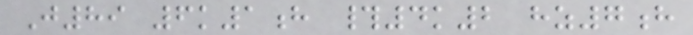J89 6k1h #4k2 hz7h
